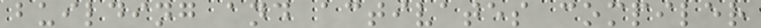building and activates compiler
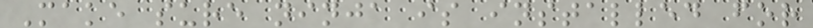Make sure ninja is installed for
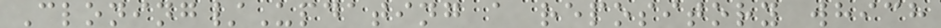Cloning/Updating a repository which
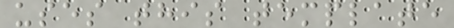uses this template
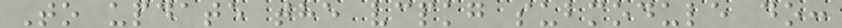To update the vcpkg submodule do:
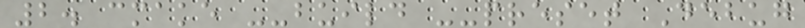2. cmake --build --preset Debug
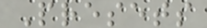Presets
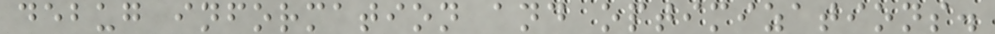debug information and optimizations.
